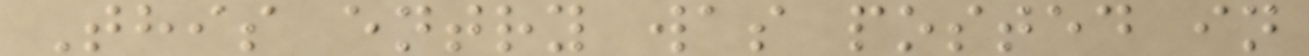This entry was posted in
